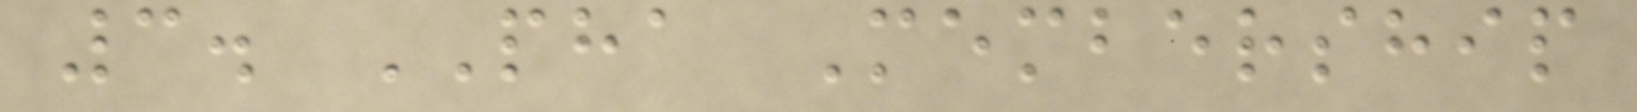3. PHA Membership
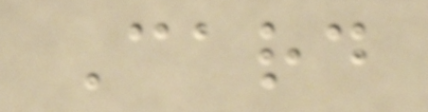Card
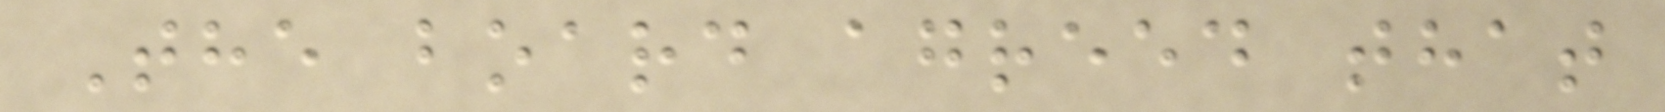The board agreed that
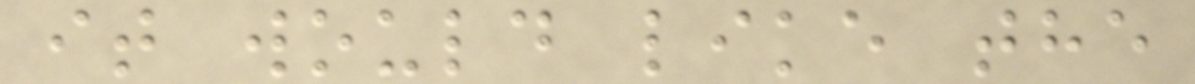it would like the
